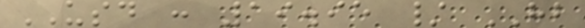USD : 19.95 / HB
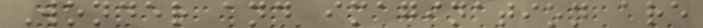Wonder and imagination are
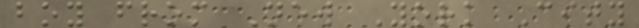boy from New York City
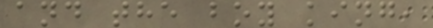and the boy king,
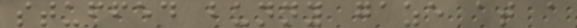stuffed bunny gaze at a
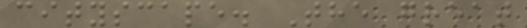cityscape. The great
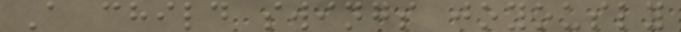A child swings joyously
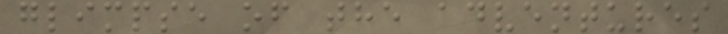glimpse of the adventures
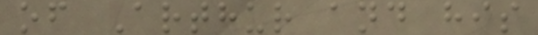of Arthur and his
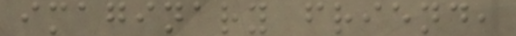imaginary friend,
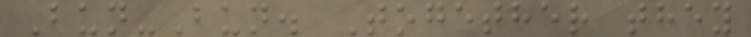Bun-Bun. Together they
